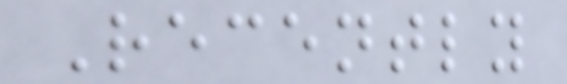Recently
